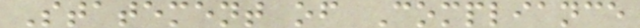Statement of Compliance
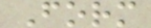Form
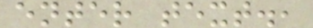enter text.,
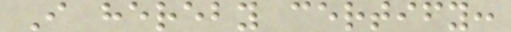I hereby certify:
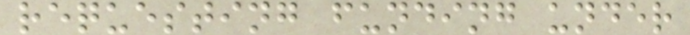requesting funding under
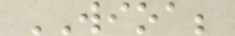WIOA;
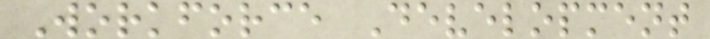Workforce Development
